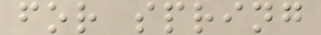for spring
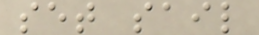set sail
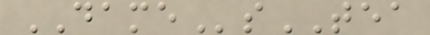DAMEsTEA
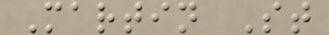Martin St
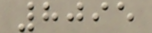8095
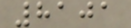8101
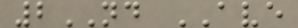2ND AVE
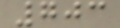703
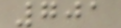701
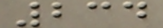234
